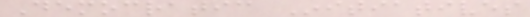Democratic Initiatives
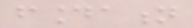foundation
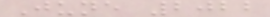June 2022
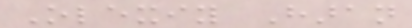Olexiy Haran
